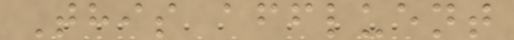This affluent
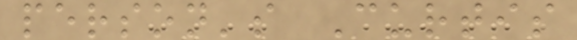person's Curtis
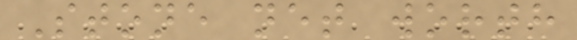Stone net worth
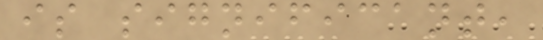is significant,
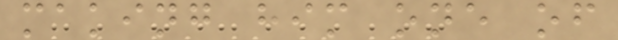making him one of
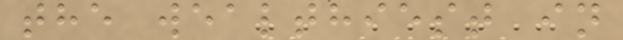the wealthiest in
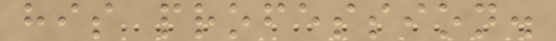his profession.
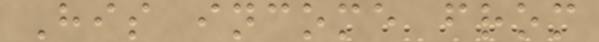His income from
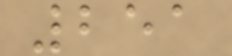251
